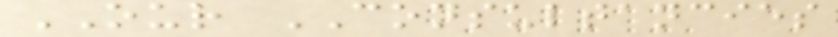OUR CONSULTANCIES
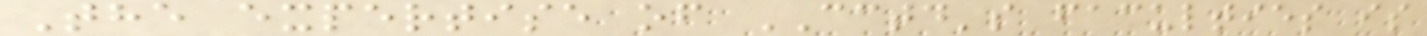The expertise of CCTD's faculties is
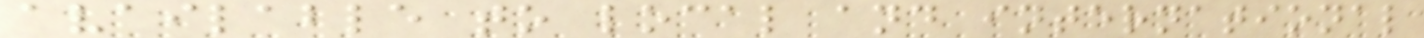available to local and international
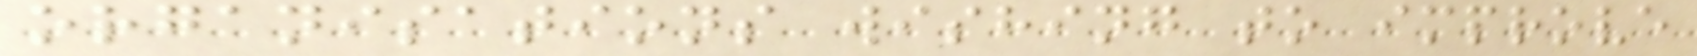organisations wishing to improve
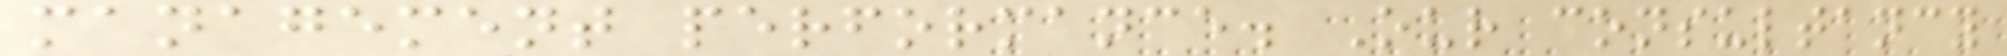management performance. Our consultancy
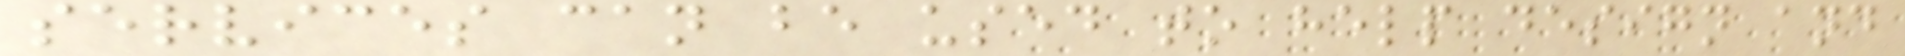services can be used to help design and
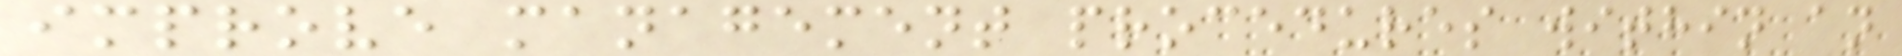improve management procedures within an
